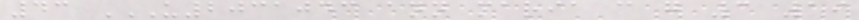43 U2031043 ANN MARIA C G 3 19
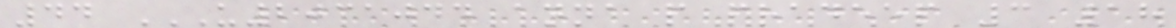44 U2031044 ANNA P PRADEEP 3 18
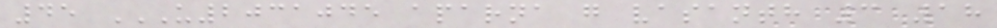45 U2031045 APARNA G VASANTH 3 18
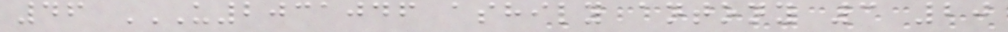46 U2031046 ASHILY ANTONY 3 20
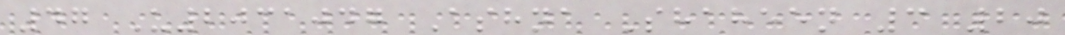47 U2031047 Ashna Shaheen 3 20
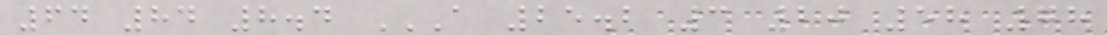64 84 8.4 A 25.2 3 20 58 78
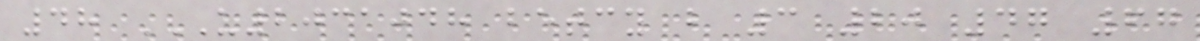48 U2031048 BETCY B 3 20 47 67
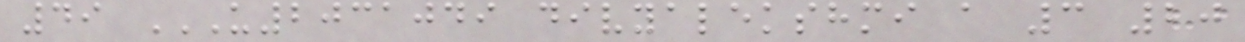49 U2031049 DIVYALEKSHMI A 3 20
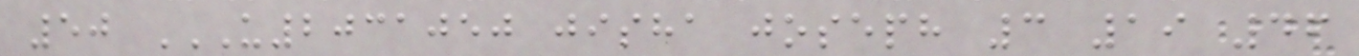50 U2031050 JISHA JOSEPH 3 19 46
